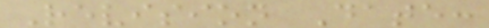Revision Date:
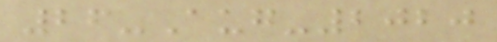26-Aug-2020
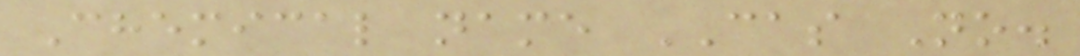Chemical name CAS No.
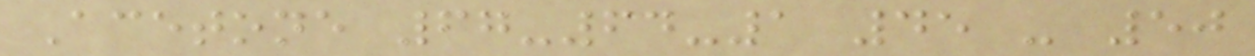Acetone 67-64-1 45 - 50
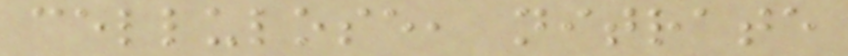cellulose, nitrate
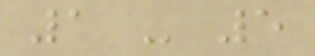1 - 5
